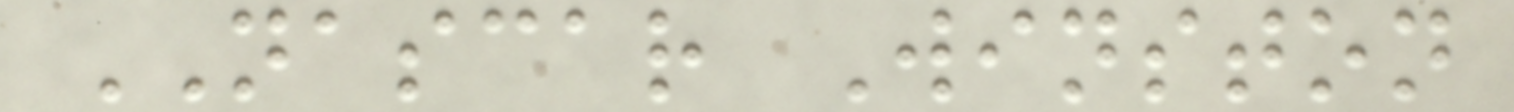NASCAR Winston
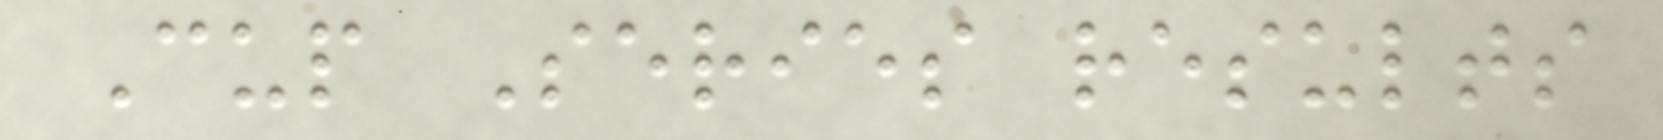Cup Series results
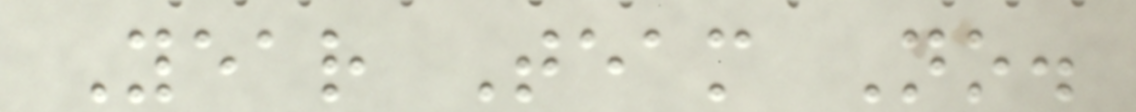Year Team No.
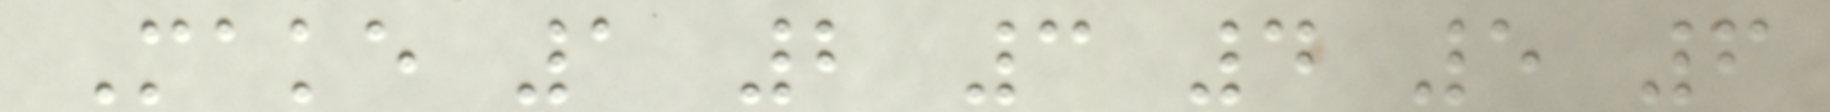Make 1 2 3 4 5 6
